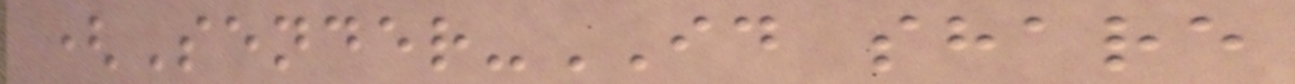(Sender-ID share
